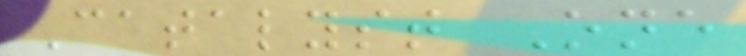Catalyst One
